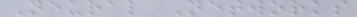Neural Networks
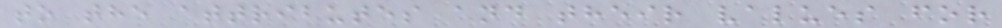to the attributes and their values for
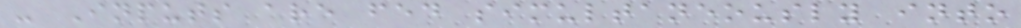- Inputs are fed simultaneously into
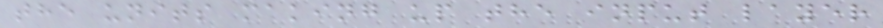the units making up the input layer
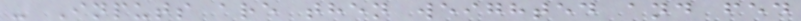- Inputs are then weighted and fed
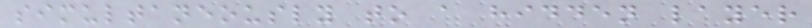simultaneously to a hidden layer
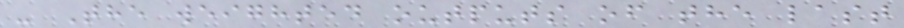- The weighted outputs of the last
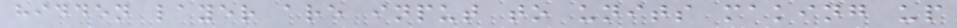hidden layer are input to units making up
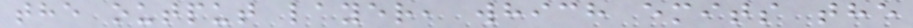the output layer, which emits the
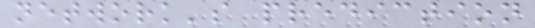network's prediction
